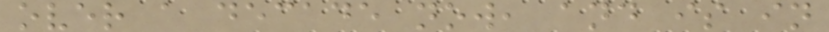over a decade now, and is in
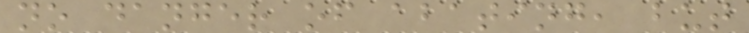no danger of abating, but
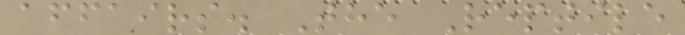affairs. The Reptile
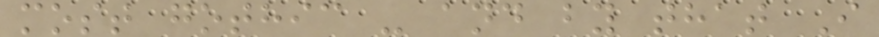most gothic - and by that I
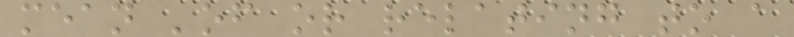mean 'of or relating to a
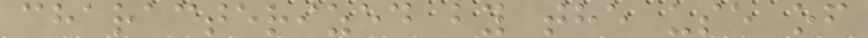characterized by the use of
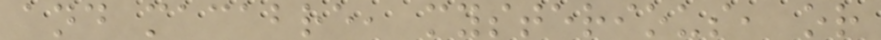and macabre, mysterious, or
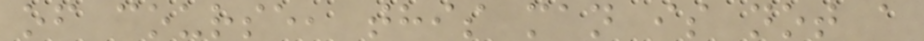of course, this man is not a
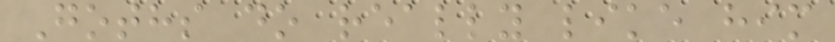Goths do really like him
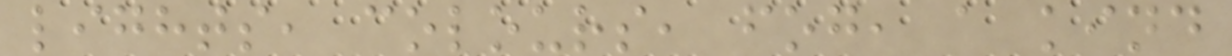lights, colours, fog, a kind
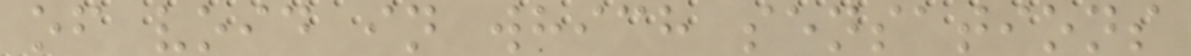of void in which sensations
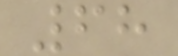68
